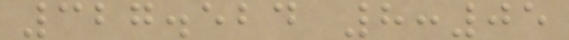327.524 8:05
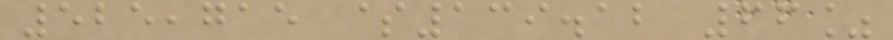525,715 $139.12 66%
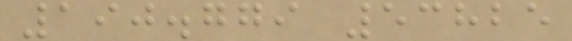190.779 53825
